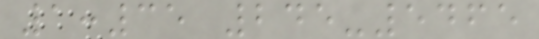1:35 245-5465
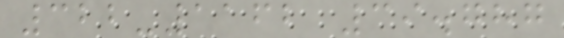322-1162 39.787
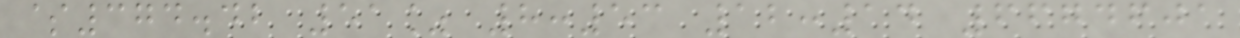$374.42 51% 8:53 12:14 6674601
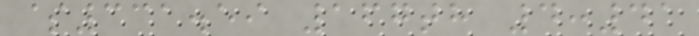$331.59 167th 4:41
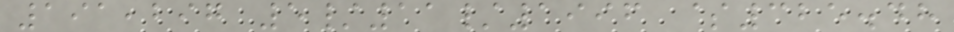191,297 5/11/1996 $325.48
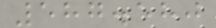587.580
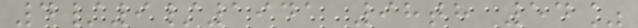4/9/1941 98th 54%
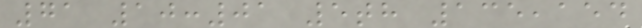71 10:01 5th 135,154
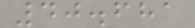40.681
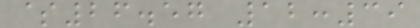$26.57 12:39
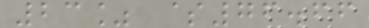23% $76.66
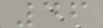46
